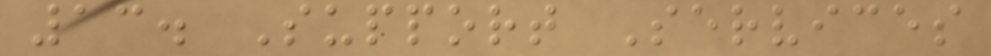13. Support Services
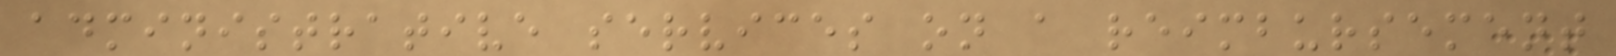administrative services on a reimbursement
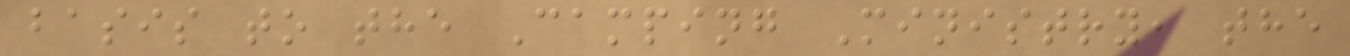basis to the Camping Ministry, the
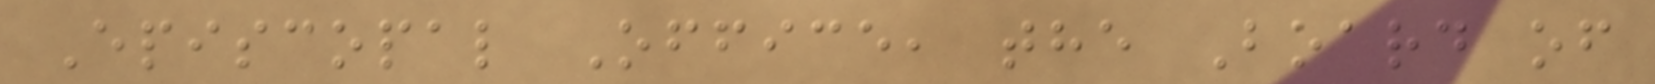Episcopal Office, the Board of
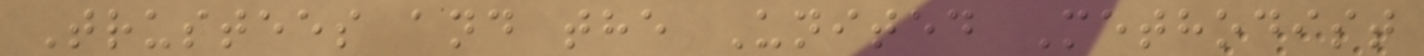Trustees and the United Methodist
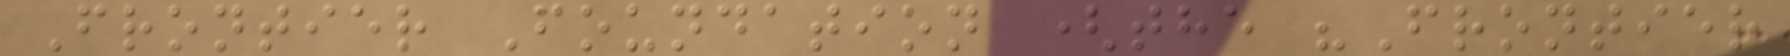Frontier Foundation (the "Frontier
